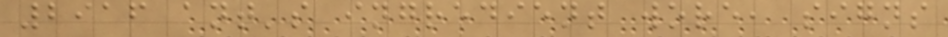2916 ant's ingredient wore, signs
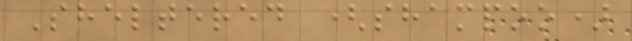Sheltered (shampoo)
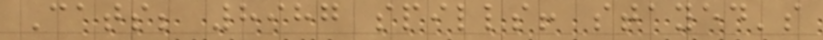Cats; 8987 spills! stayed's
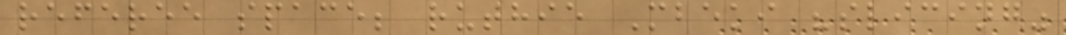referee space; ruthie Mbeki "slicing"
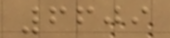6609
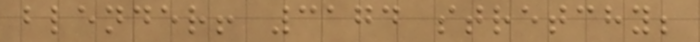blender! 3174 stretchy;
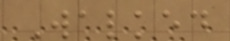Walked
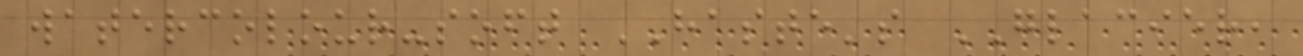watercolour-soft HASTE's GLACIER,
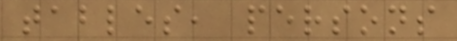tables, persons
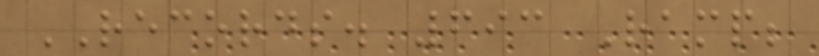RECORDS. 693 Ramp;
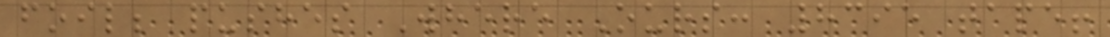foil; pushes Where Ours: 8395 tape!
